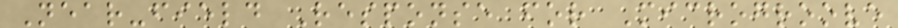Near-field Response for Microgroove
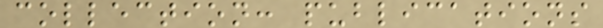collection: publications
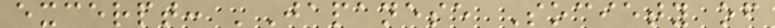excerpt: 'Japanese Society of
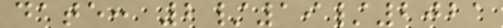date: 2/19/2021
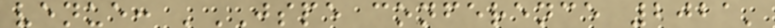venue: 'JSPE conference 2021'
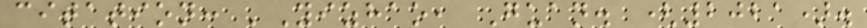citation: 'Yizhao, Guan. (2021).
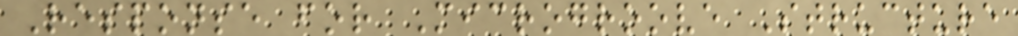Response for Microgroove Structure
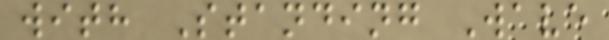with Standing Wave
